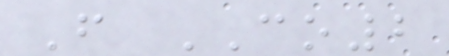F CO2
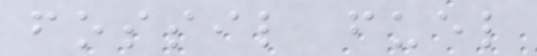fossil fuel
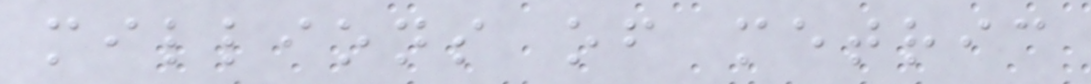millions of metric
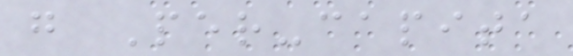g Per-capita
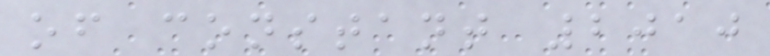of constant 2010
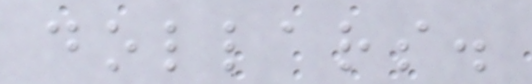dollars.
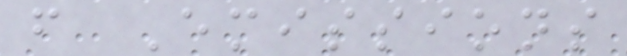f Emissions
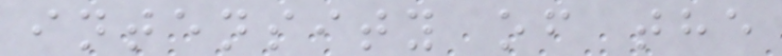intensity of the
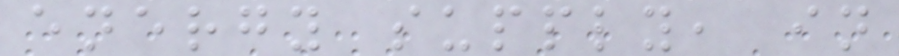energy supply, in
